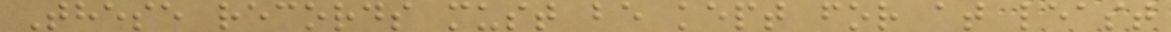These records must be kept for at least
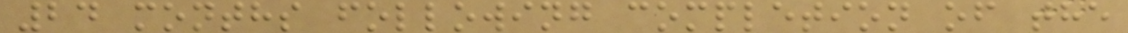24 months following completion of the
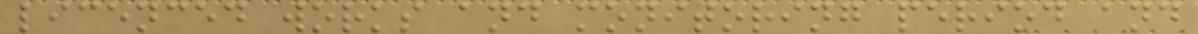licenced works and monitoring period and
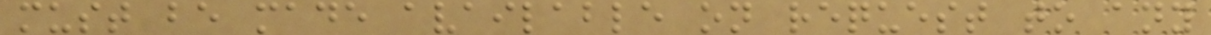must be made available on request to any
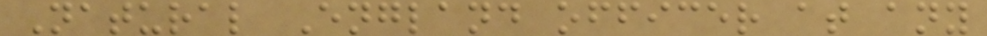Natural England officer at any
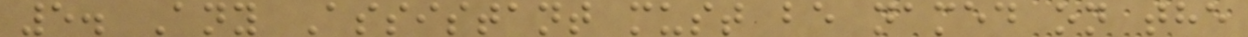5. Any Assistant must be named on the
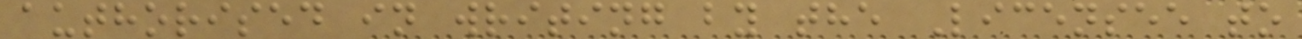authorised in writing by the Licensee to
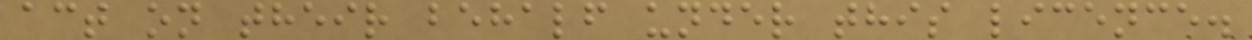act on their behalf under this licence.
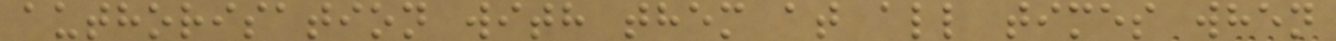authorisation with them at all times when
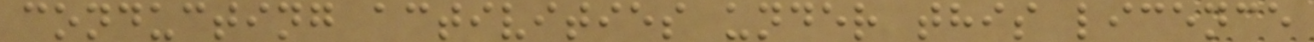conducting activities under this licence
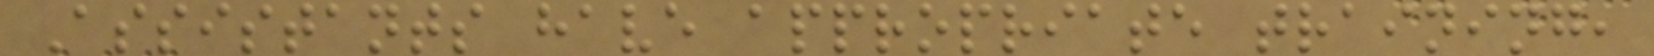Assistants have appropriate training,
